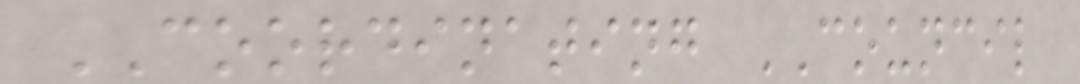COORDINATING COUNCIL
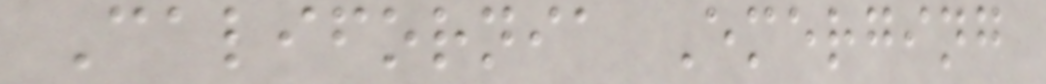California Emerging
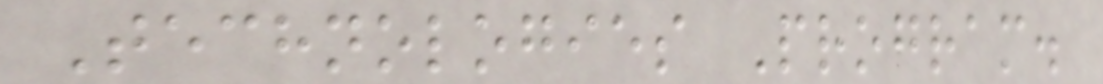Technologies Program.
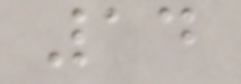14
